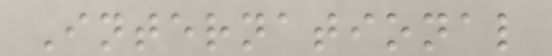International
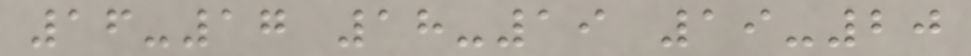16-17 18-19 19-20
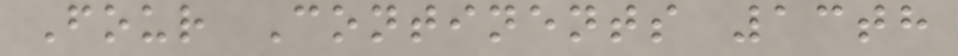Four Continents 13th
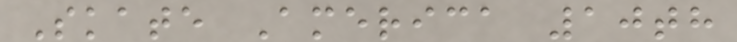Skate America 10th
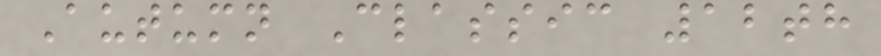Autumn Classic 12th
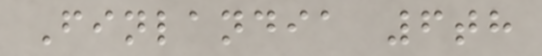Finlandia 6th
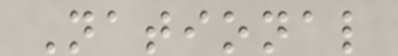National
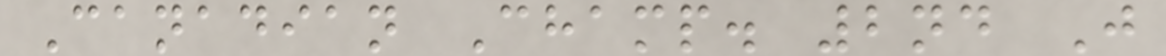Canadian Champ. 2nd J
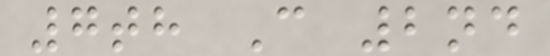7th C 2nd
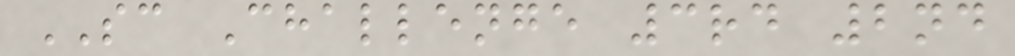SC Challenge 3rd 2nd
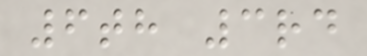6th 3rd
